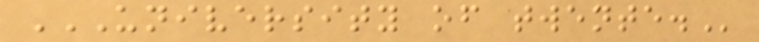UNIVERSITY OF TWENTE.
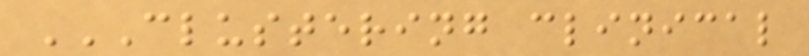CLUSTERING CLINICAL
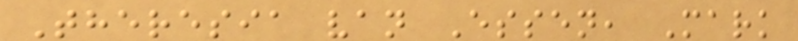Theresia van Essen, Mark
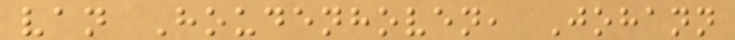van Houdenhoven, Johann
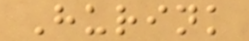Hurink
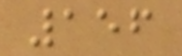156
